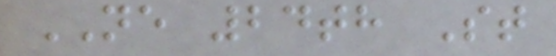NE 24th St
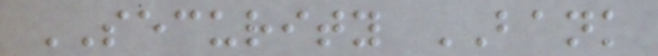SECURITY BANK
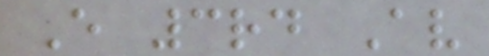E 3rd Av
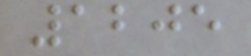1205
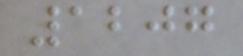1207
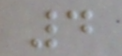4
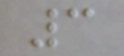3
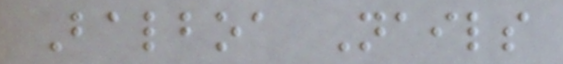Balboa Nails
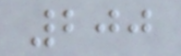200
